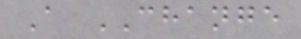A CHANGE
